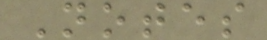Notes
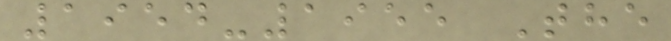1954-1955 The
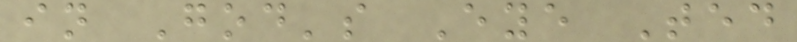in God's Eye Ted
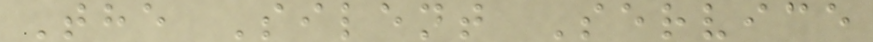The Silent Service
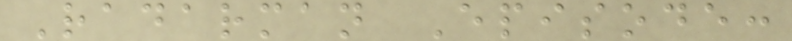Radarman Episode:
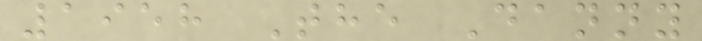1958 The Danny
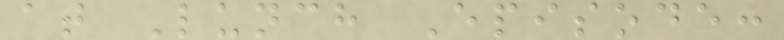at Lunch Episode:
